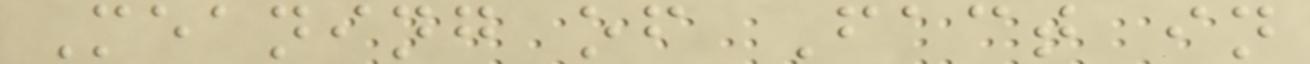Meaning of Fact in
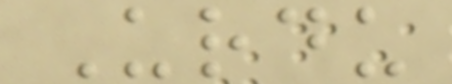Urdu
